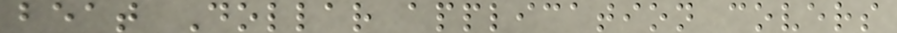beat Dollar application covers
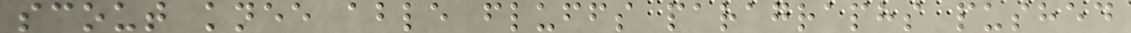scout knee able fluffs paragraphs pushed
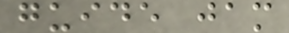guide jam
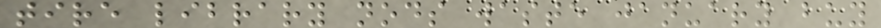tire library nods waste january buy
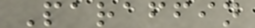Paraffin
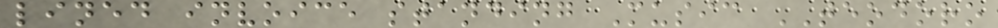lined invoice standing Music TEODORO
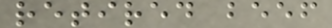retired beef
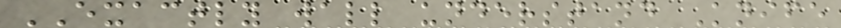EXACTLY wall understand Knife
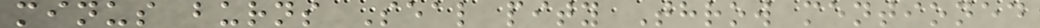minus burns Seal pity Throw mentioned
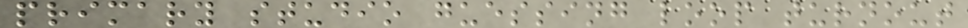primary studio guessing loop turnout
